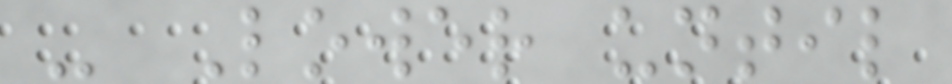- Lower until
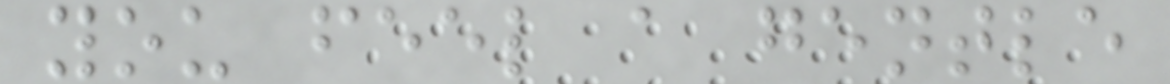you feel a gentle
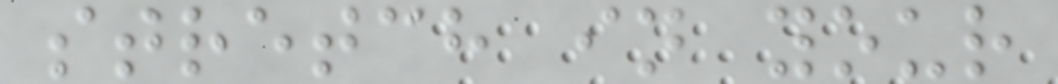stretch in your
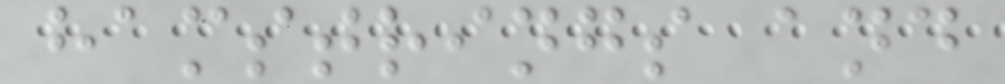hamstrings and
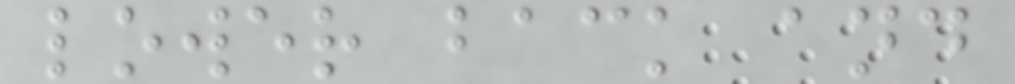lower back and
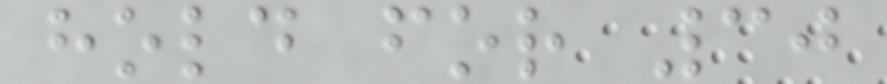hold for 30
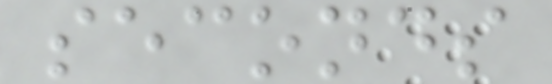seconds
